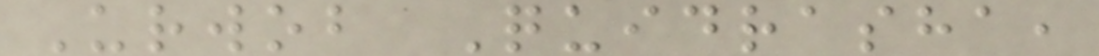Urwob Quidrasha,
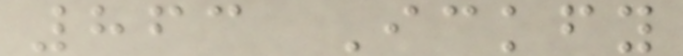863 Ickfy
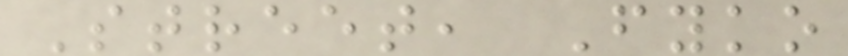Street, Fyko
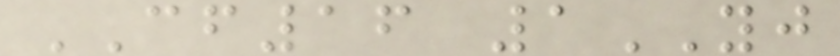CF16 1YJ
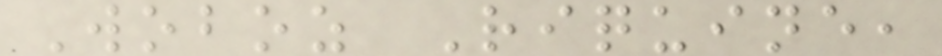Woboz Riquine,
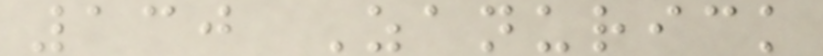130 Zanurick
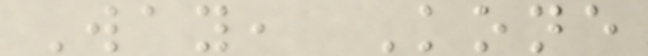Way, Kone
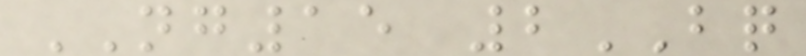NG15 2BQ
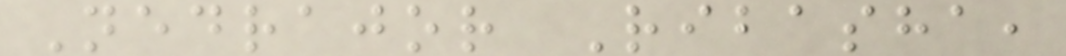Nedrajor Ribasha,
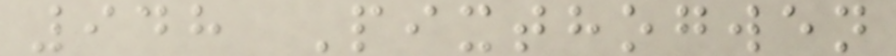948 Pixthogwen
